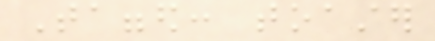Tagged: toaster
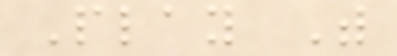Play With
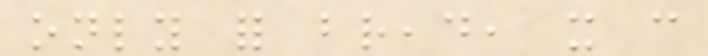only for bread, it can
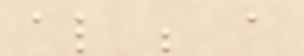also be a
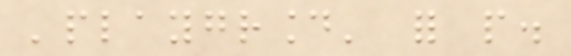'playground' for people.
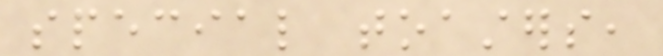special toasters,
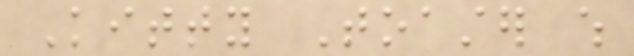Kitty Toaster which
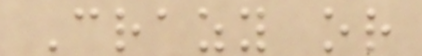Crazy or
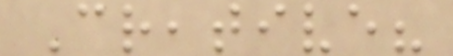Creative?
